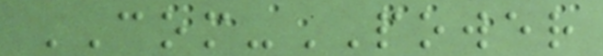COM-POWER
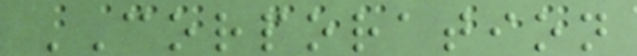CORPORATION
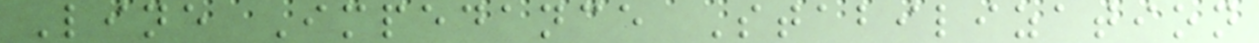Line Impedance Stabilization
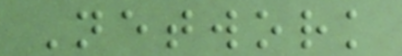Network
